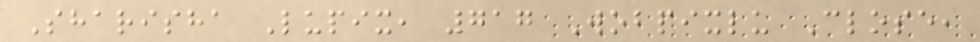Sharisha Lupix, 717 Wobpixlu Close,
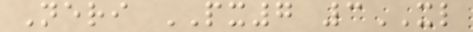Neri PX7 3XL
